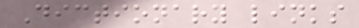Dictionary links
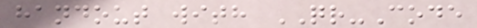handout with QR-Code
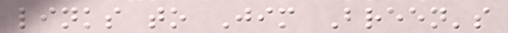links to Jim Breen's
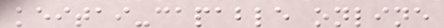keitai-capable online
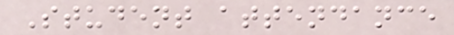Student attendance
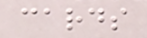cards
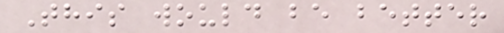This would be better
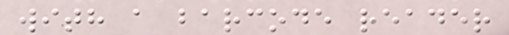with a barcode reader
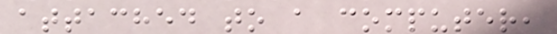attached to a computer,
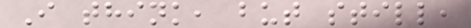I think, but still,
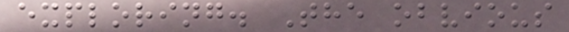exploring. The obvious
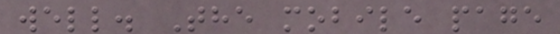well. The mobile page
